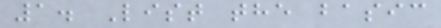1. List the basic
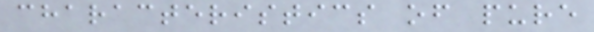characteristics of pure
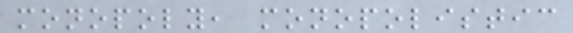monopoly, monopolistic
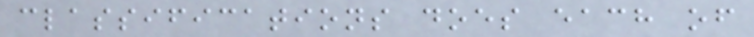classifications does each of
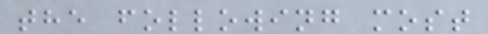the following most
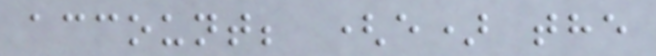account; (e) the
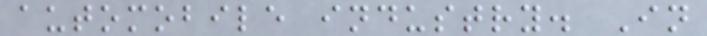automobile industry. In
